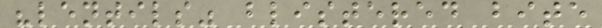"lentils" blistered bite
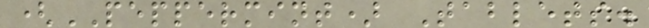(PEPPERMINT) Tablets.
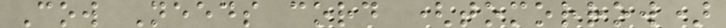Cow Needs cord (tomorrow)
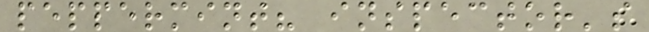peppermint? inspector's
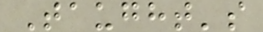Taught's
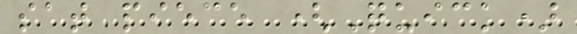sat piece (Quick)
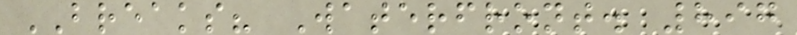BREAKS? Waterfront. 897
